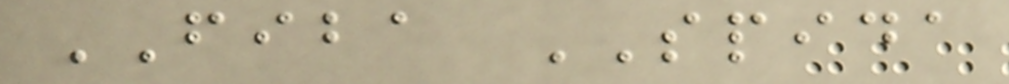FIBA SPIDA
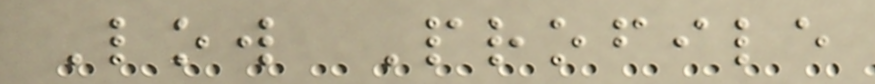Low Profile
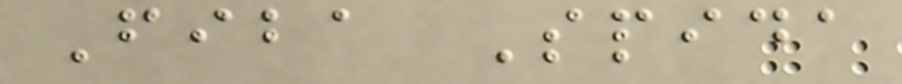Fiba Spida
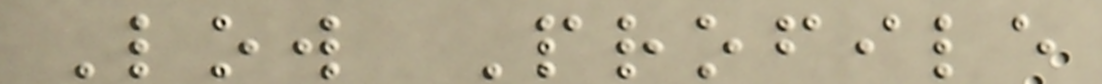Low Profile
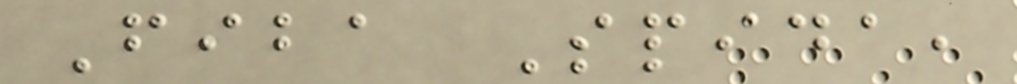Fiba Spida,
